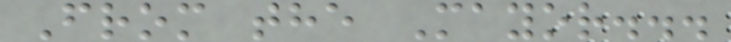From the Mayor...
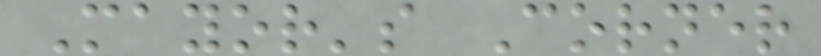Mayor's Corner
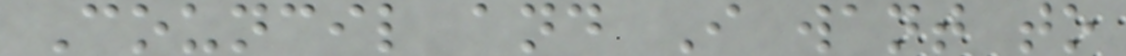Council and I want to
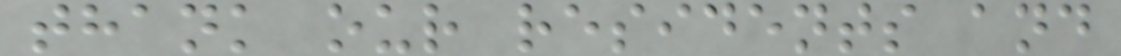thank our residents and
